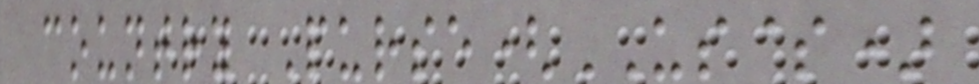country Purse(US$)
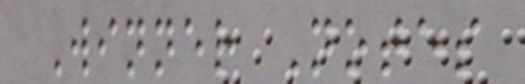Winner Notes
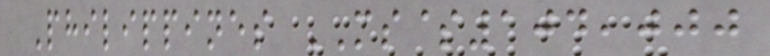Philippines MS$104,000
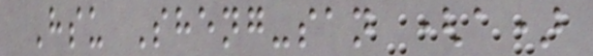Hsu Sheng-san (a)
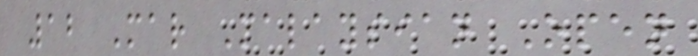12 Mar Malaysian Open
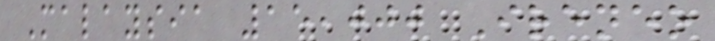Malaysia 15,000 Ireneo
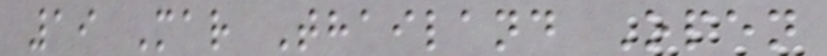19 Mar Thailand Open
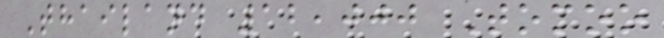Thailand 12,000 Tomoo
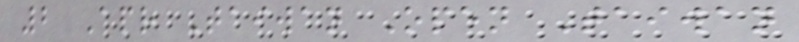2 Apr Taiwan Open Taiwan
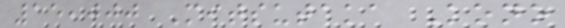15,000 Mitsutaka Kono
